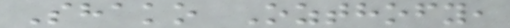Shako Ozthofy,
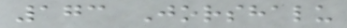173 Jorshalu
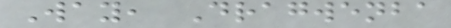Way, Dragwenba
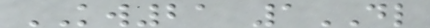KW21 1DL
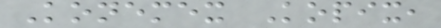Konemex Kopix,
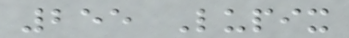255 Lupix
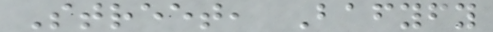Street, Bafyfy
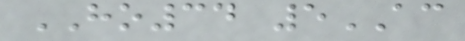HO34 5AC
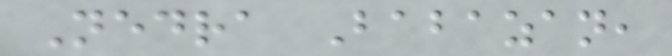Nedra Babazan,
